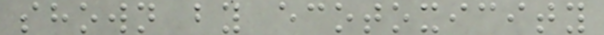shown by ecotoxicity
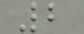2
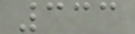333
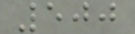500
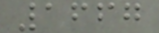1667
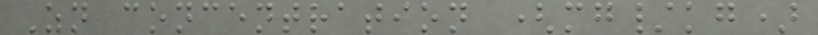Zn concentration (mg/kg)
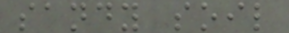sandy soil
